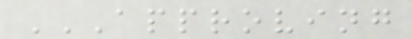APPROVING
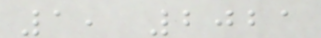1, 2021
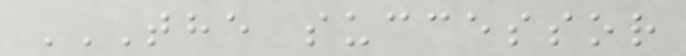THE SUCCESSOR
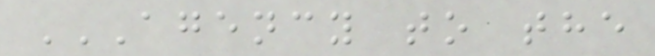AGENCY TO THE
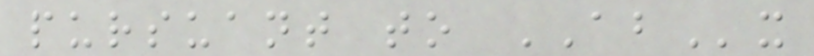pursuant to ABx
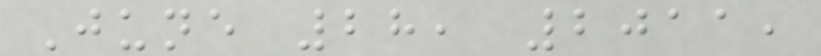June 28, 2011,
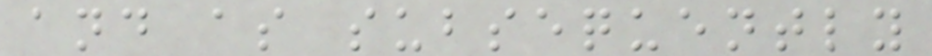and as subsequently
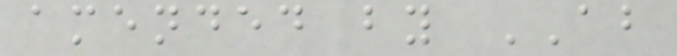amended by AB
